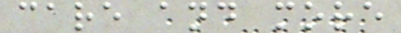care and more
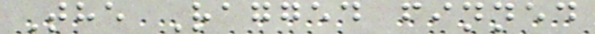The Ragged finned
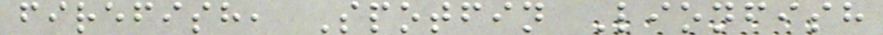firefish, Spotfin Lionfish
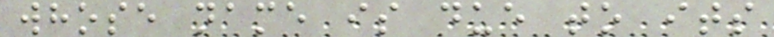whose name is due to its
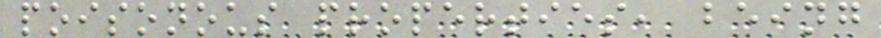poisonous properties, being
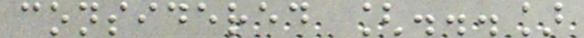considered [...]
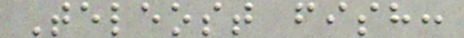Teleost fish:
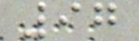97
